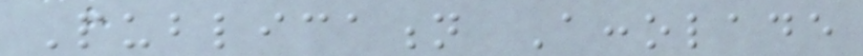Publication Accolade
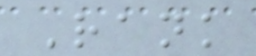Rank
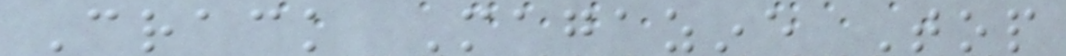Crack Magazine Top
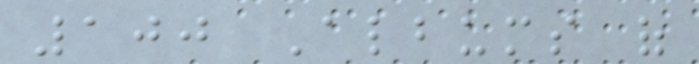100 Albums of
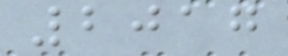2017
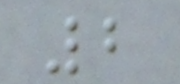2
